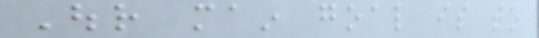Our main goal is to
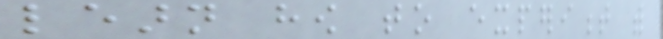learn how to experiment with
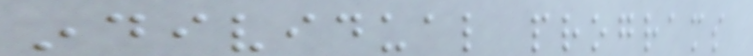individual programs
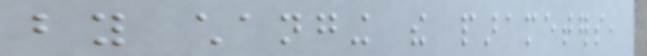by changing the parameters,
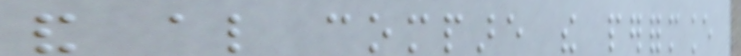and also compare the performance
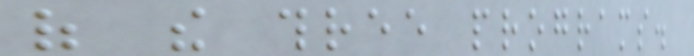of the three programs.
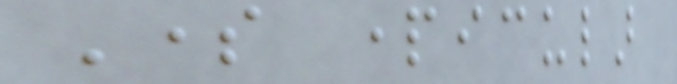Some particular
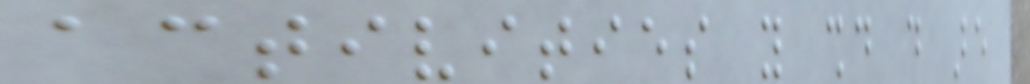activities you should do are
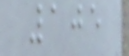105
